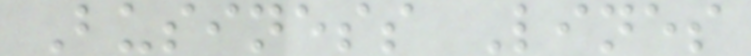Business Lines
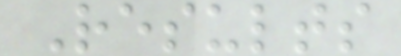Results
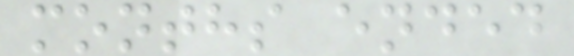months ended
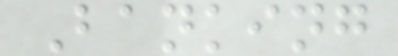Banking
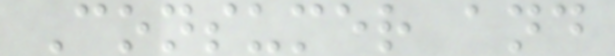Consumer and
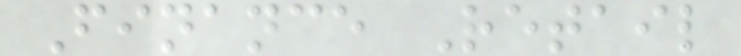Finance Retail
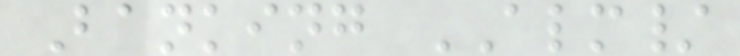Banking ALM/
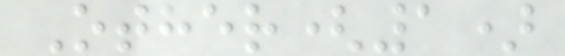Other(1)
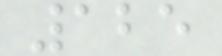125
